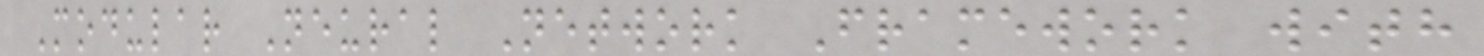Modular Neural Network Framework with
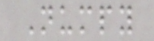Numpy
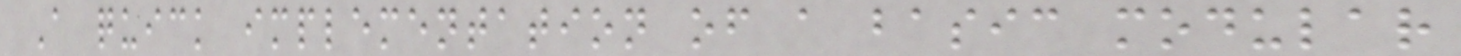A quick implementation of a basic modular
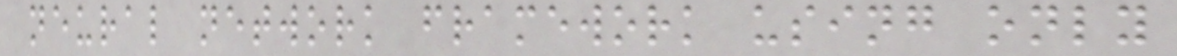neural network framework using only
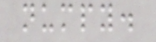numpy.
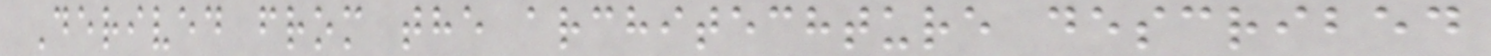Derived from the architechture described
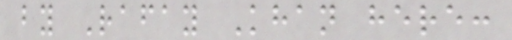by Rafay Khan here:
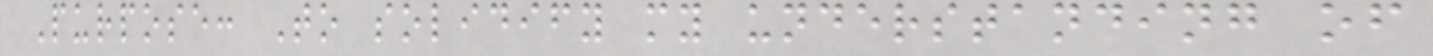Purpose: To solidify my understanding of
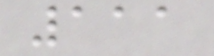111
